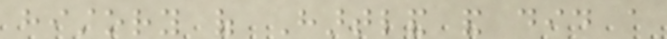history of Hartland and did a
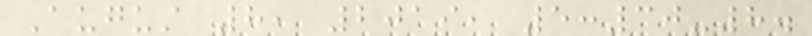August 8, 2019, 5:30-8.
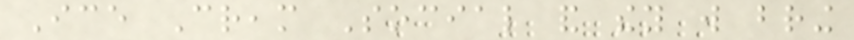Ice Cream Social and they will bring
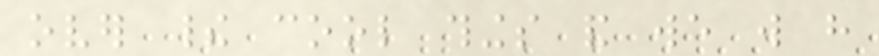over their cool things and we will have
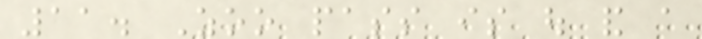11. Zoo pass is out and a
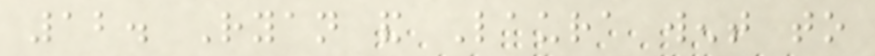12. Ryan and Laura went to
